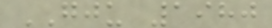GJU 1980
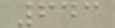643
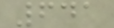641
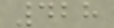428
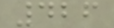426
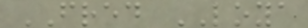FRED LOYA
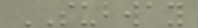SUBWAY
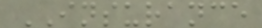INSURANCE
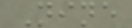Nine
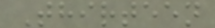Thirteen
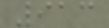913
